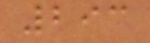293
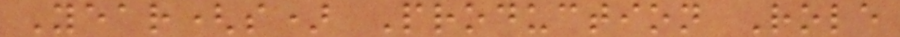Year(s) Production Role
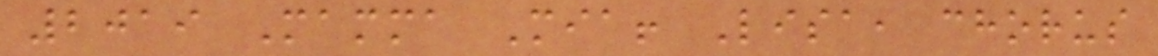2019 Mamma Mia! Lisa, chorus
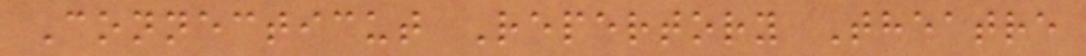Connecticut Repertory Theatre
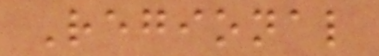Regional
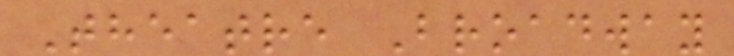Theatre Broadway
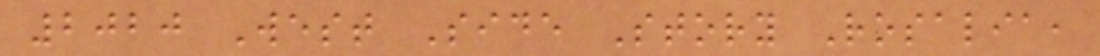2020 West Side Story Rosalia,
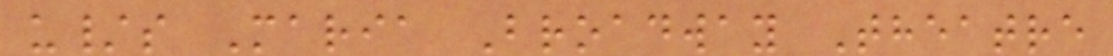u/s Maria Broadway Theatre
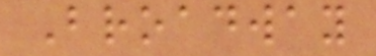Broadway
